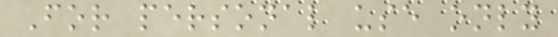For personal use only
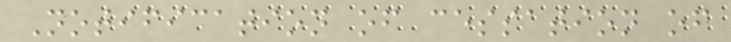Notification of cessation of
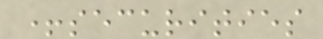+securities
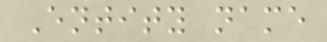Entity name
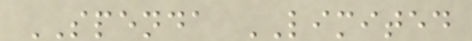SPENDA LIMITED
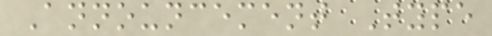Announcement Type
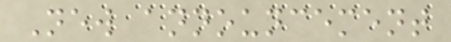New announcement
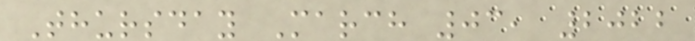Thursday March 03, 2022
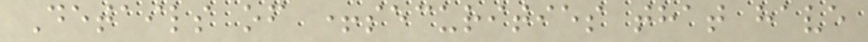Details of +securities that have
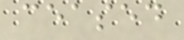ceased
